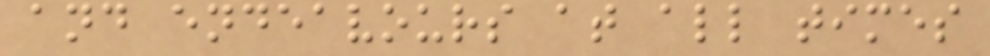and endeavours at all times
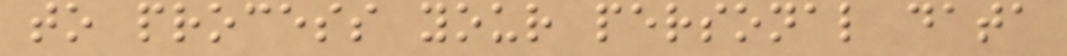to process your personal data
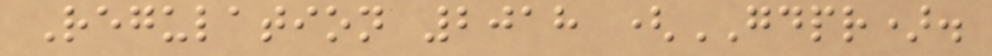Regulation 2018 (GDPR).
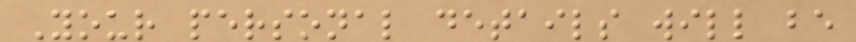Your personal details will be
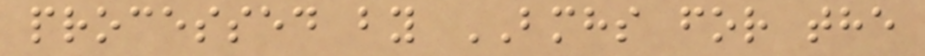processed by BMHS for the
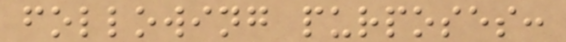following purposes:
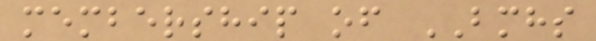membership of BMHS
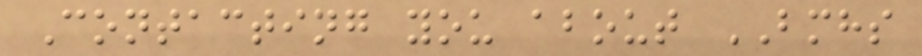Contacting you about BMHS
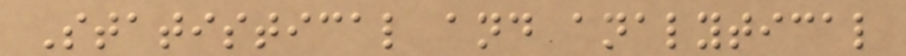Statistical and analytical
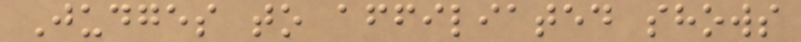Judges to affiliated shows
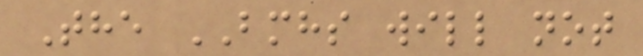The BMHS will not
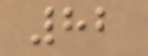82
